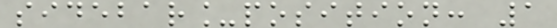sidebar_position: 1
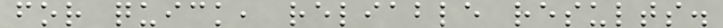for quick, reliable results.
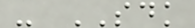- SDK
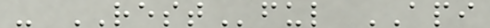- RESTful API
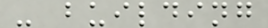- building
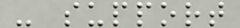- support
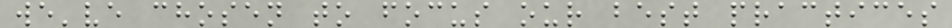we've chosen to focus our best practices
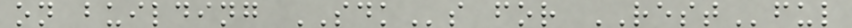on building SDKs for RESTful
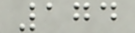174
